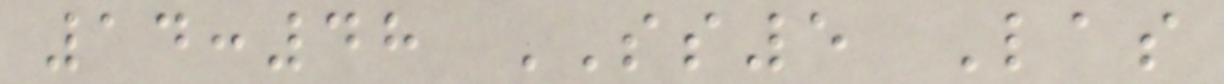14:48 SS5 Las
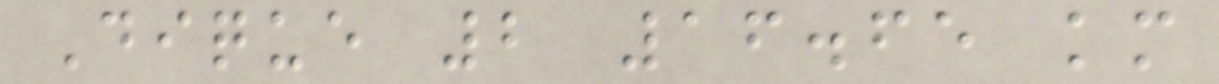Dique 2 16.65 km
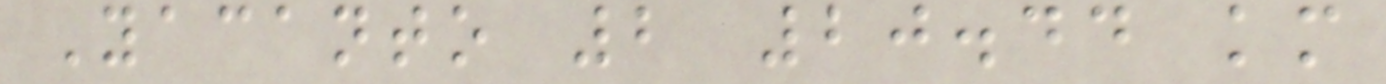Yacanto 2 20.44 km
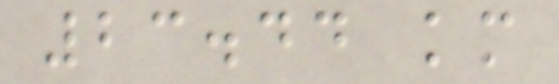23.44 km
